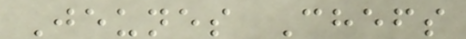Jeunes Chefs
